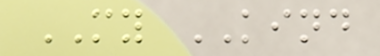MY KIND
